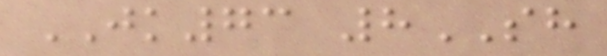JK73 8SH
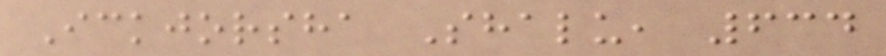Ickjorsha Shalu, 634
